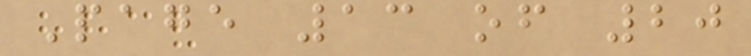Page 13 of 20
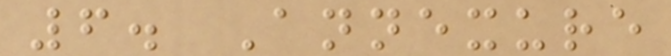6. Annexure
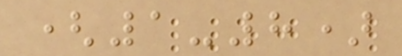(1-8)
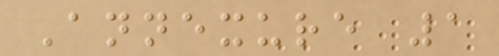Annexure 1
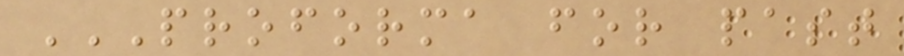PROFORMA FOR PAST
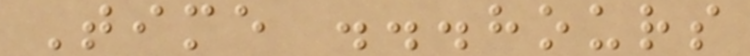Time ...hours
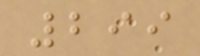299
